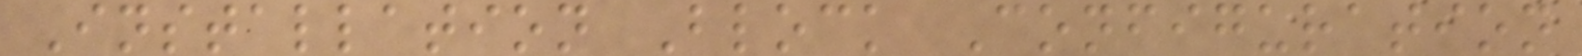Installation Block Configuration
